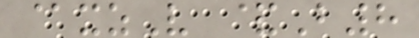@xzV &B8
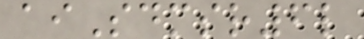aiSdmsr6l
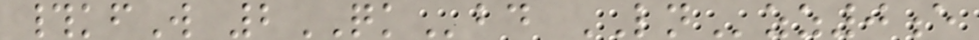#kfW 2QKbd LNzz0e
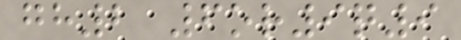gh2 6or9q9
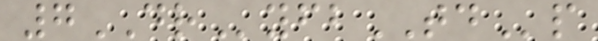7DRyfbTDp
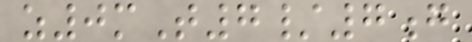z0mT7/7g
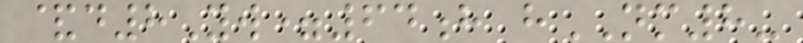&d8Yw=64h hNM8-
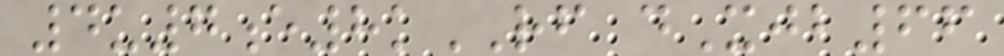4u7e8kRF dXjb66
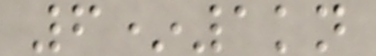6*1kn
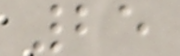25
